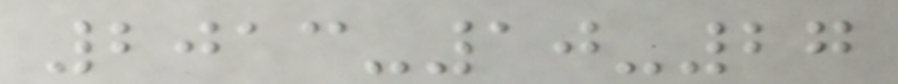2013-10-27
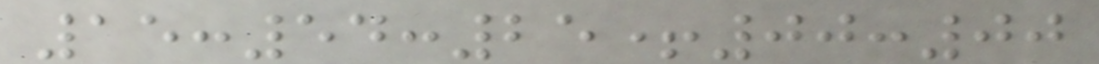15:54:25+00:00
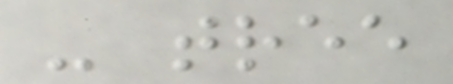- tree
